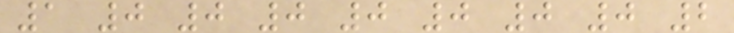1 0 0 0 0 0 0 0 2
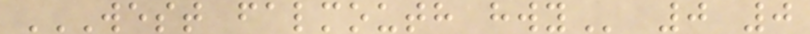WEST FALMOUTH HWY 0 0
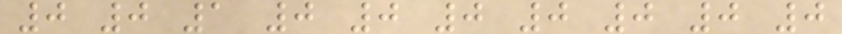0 0 1 0 0 0 0 0 0 0
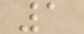1
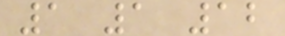1 1 12
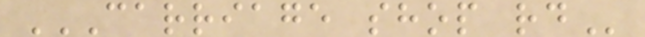CARRIAGE SHOP RD
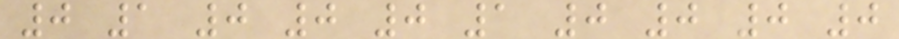0 1 0 0 0 1 0 0 0 0
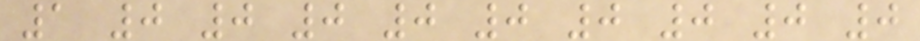1 0 0 0 0 0 0 0 0 0
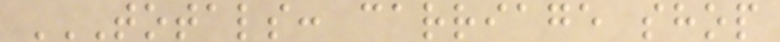TOTALS: CARRIAGE SHOP
